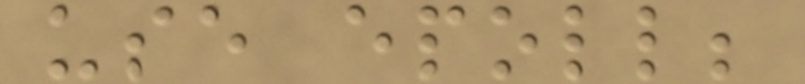use epoll;
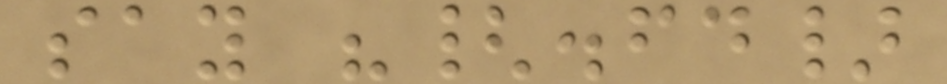say "{.fd}
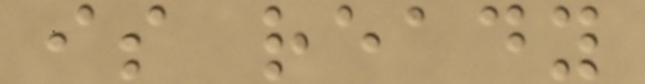is ready
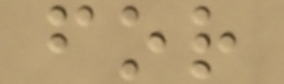for
